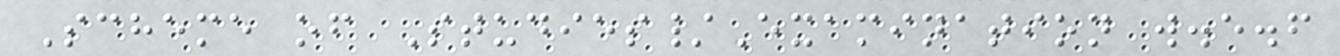Scheme of Studies/Examination w.e.f
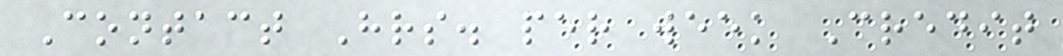Contact Hrs. per week Credit
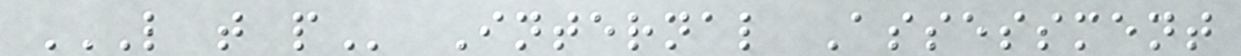L T P Internal Assessment
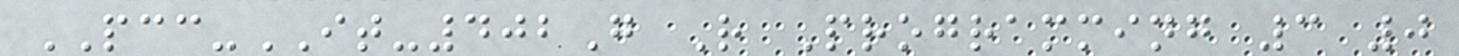PCC-IT-402G R Programming 3 0
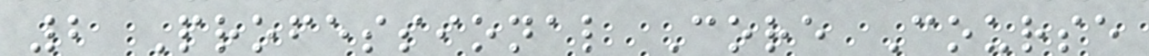2 Professional Core Course
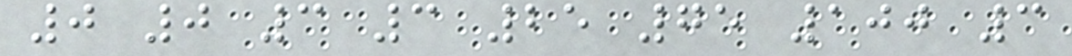0 0 3 3 25 75 100 3
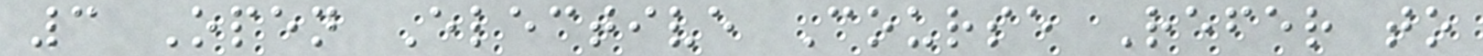3 Open Elective Course Refer to
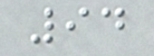94
